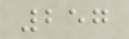257
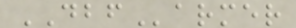DBFarmer
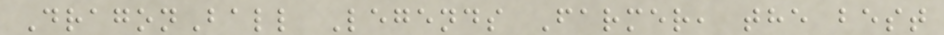DragonBall Legends Farmer, the best
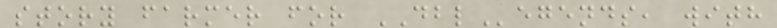story farmer for DBLegends, with
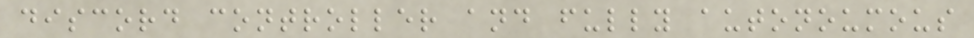discord controller and fully autonoumous
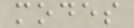modes
